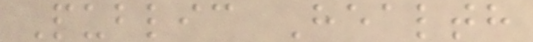Public Health
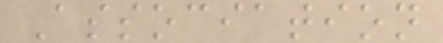Association
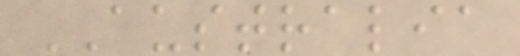AUSTRALIA
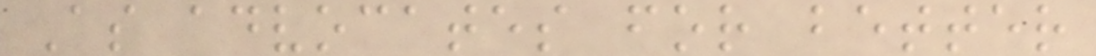As advocates for better
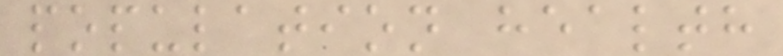population health
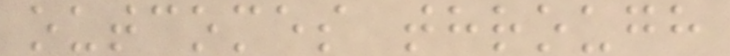outcomes through
